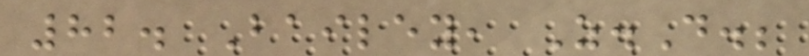82. Bailey, Z.D.;
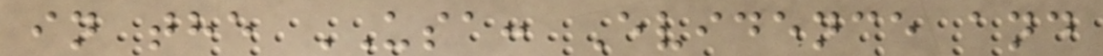in the USA: Evidence and
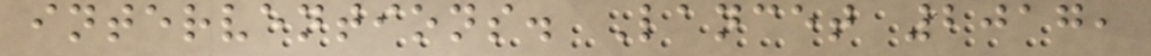interventions. Lancet 2017,
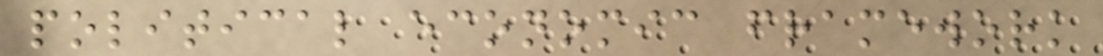political economic framework
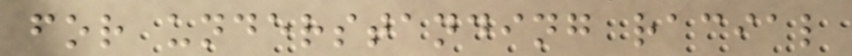for understanding racial
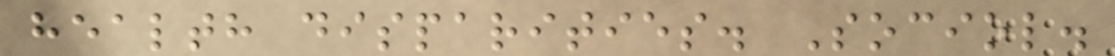health disparities. Sociol.
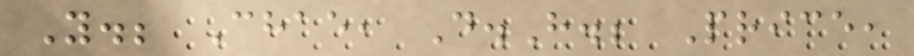Y.; Chae, D.H.; Price,
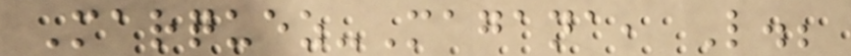Marquez-Magana, L.;
